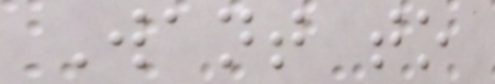Want to
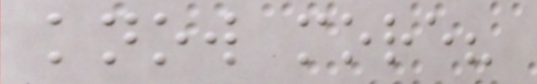know more?
